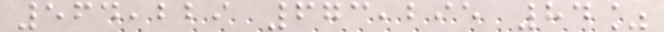564,229 673,295 84%
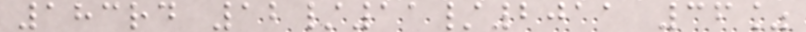183rd 12/11/2011 36%
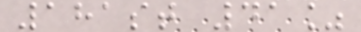181st 41%
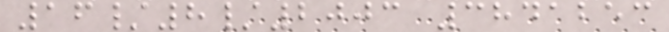16/8/2003 3841253
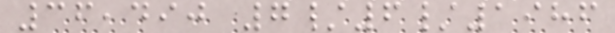36,490 7/6/1986
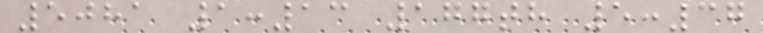5081 1:13 177th 5:37
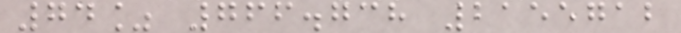74% 766.738 2155712
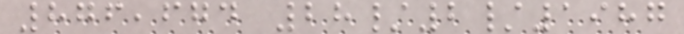876,674 28/2/1987
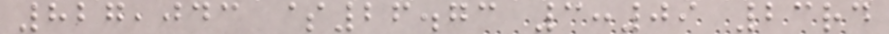827,043 $26.73 3:09 23rd
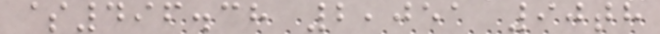$496.38 2,051 90th
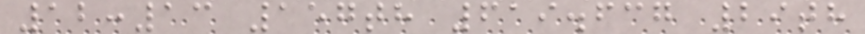12:13 157th 619.637 29th
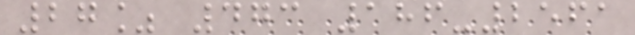27% 473 186-2561
